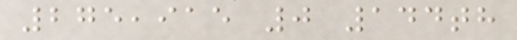275,915 0 144th
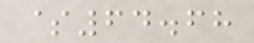$64.68
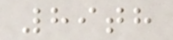89th
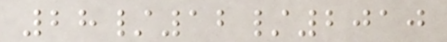28/12/2010
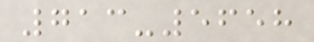713-5658
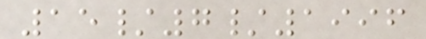15/7/1996
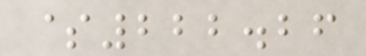$222.26
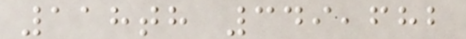118th 349,682
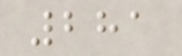281
